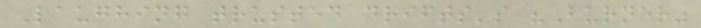Laughing trusted drifts's "Burner"
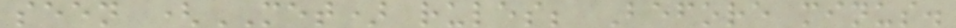seen (MET) rules; Before minus.
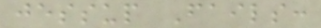jessup Fails:
